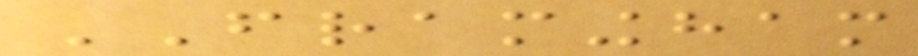FRAMINGHAM
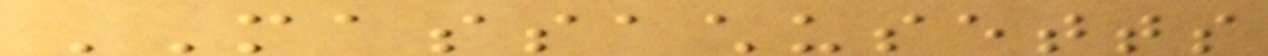MASSACHUSETTS
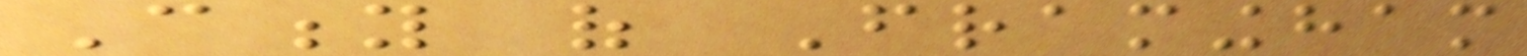City of Framingham
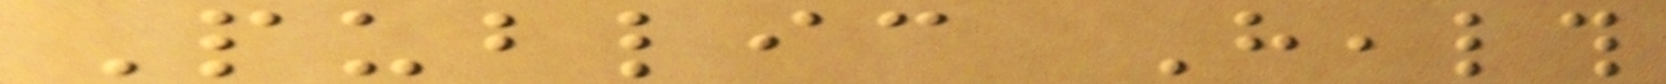Public Health
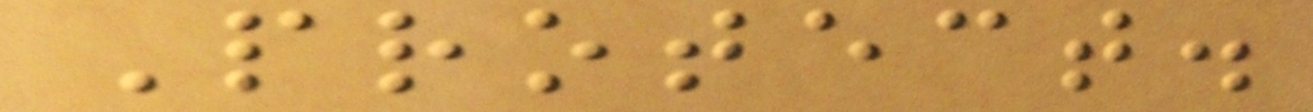Protect.
